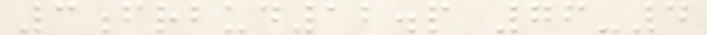3frbud12.p 76-4
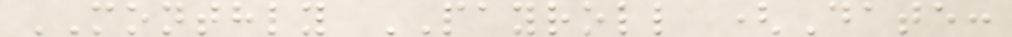MONTHLY PAYROLL (Date:
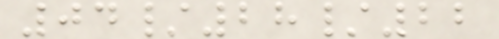04/28/22
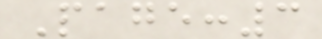Page:3
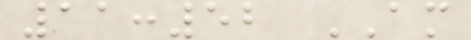11:52 AM
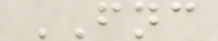FNC
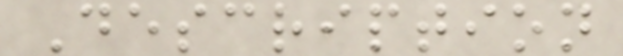Description
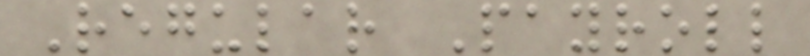Regular Payroll
